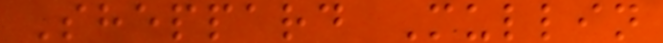Sheppard Mullin
